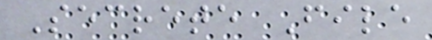Secrete File
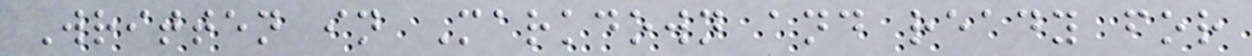Written in Markdown and ready for
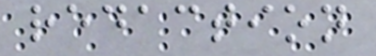redaction
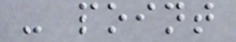- point
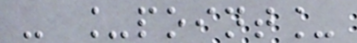- _point_
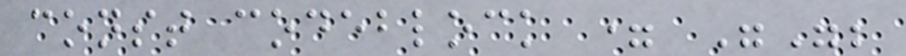const codeblock = "";
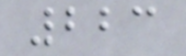223
